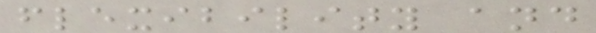flexibility and
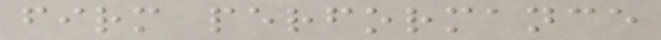firm performance
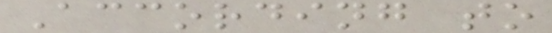According to
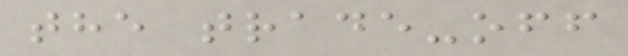the trade-off
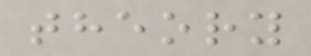theory
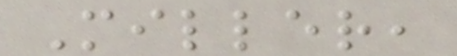Miller,
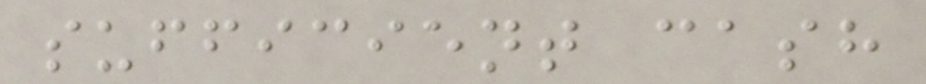sufficient cash
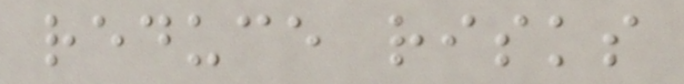reduce risks
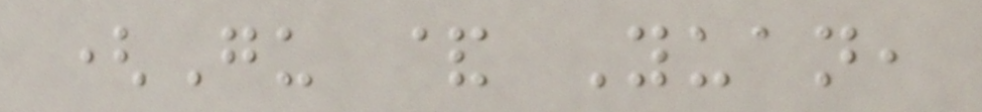(Gu & Yuan,
